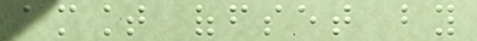amount offset by
